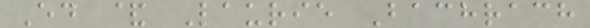Ed & Laurie Bachrach
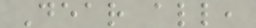Dear all,
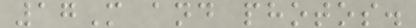17M and photos.
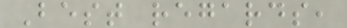Best regards,
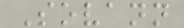Sovann
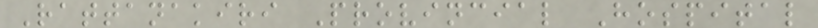Rattanakiri Provincial Hospital
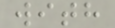with
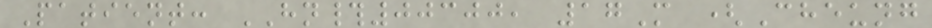Patient: HN#00300, 17M (Cheung
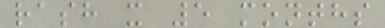rash x 5 months
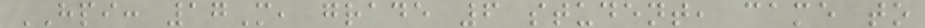HPI: 17M, grade 6 student, came to
